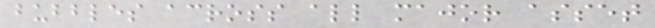bubbles across all major asset
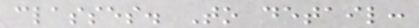classes. To detail:
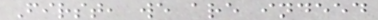First, we are indeed
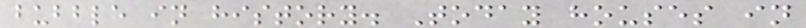bubble in history. Today houses in
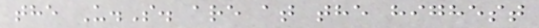the U.S. are at the highest
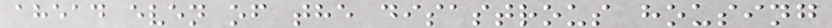ahead even of the disastrous housing
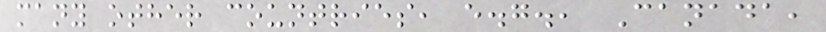many other countries, e.g., Canada,
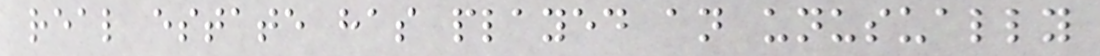real estate has played an unusually
